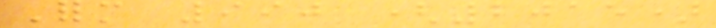Form 990 (2015)
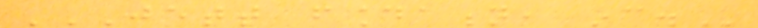JETT FOUNDATION, INC.
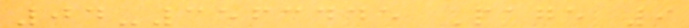04-3563445 Page 9
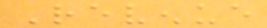Revenue
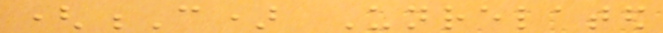(C) Unrelated
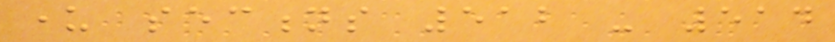under sections 512 - 514
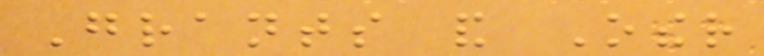Grants and Other
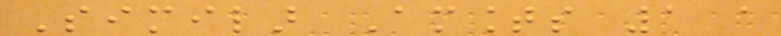Similar Amounts 1 a
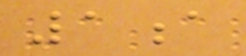1a
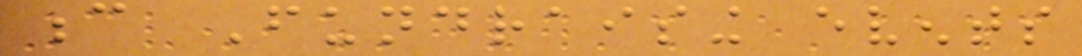c Fundraising events
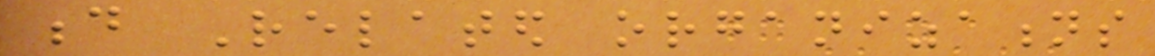d Related organizations
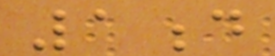1d
